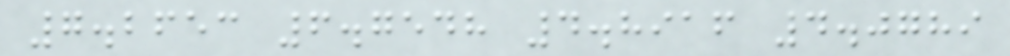7.2653 6.7548 4.8916 4.0789
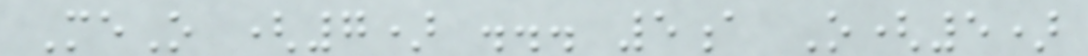MeO (7) ... 5a O(5)
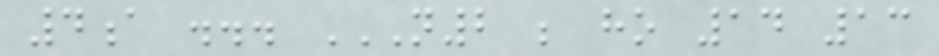4a ... N2 ; HO 14 13
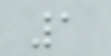1
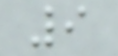9
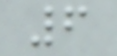6
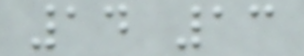14 13
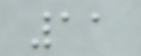11
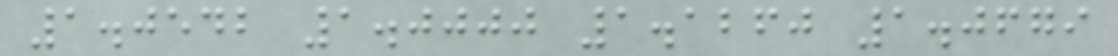1.0542 1.0000 1.1260 1.0679
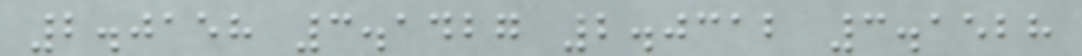2.0158 3.1427 2.0312 3.1528
